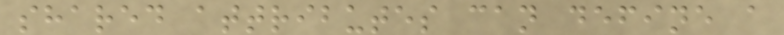shared attributes can define a
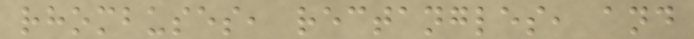rhombuses, rectangles, and
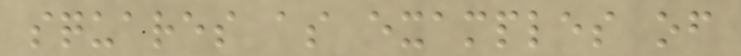squares as examples of
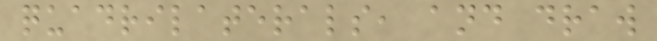quadrilaterals, and draw
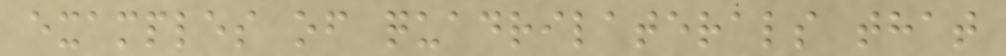examples of quadrilaterals that
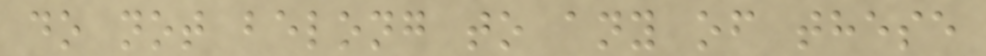do not belong to any of these
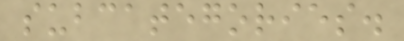subcategories.
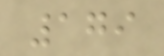179
